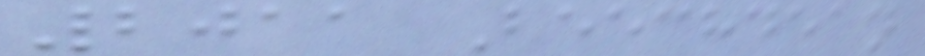2011 Beechdean
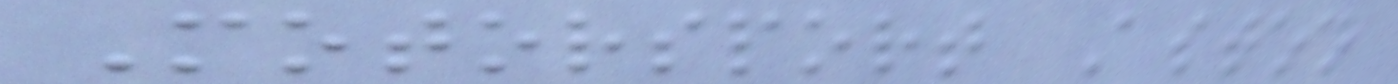Motorsport Aston
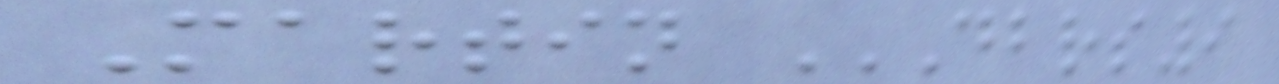Martin DBRS9
